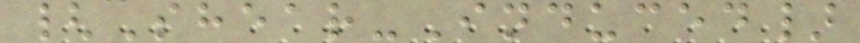{Shear-Induced}
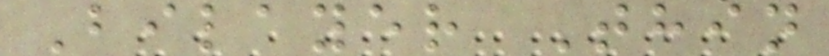Bilayer Thin
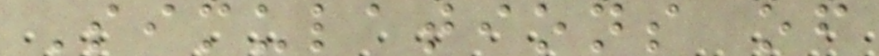Simulations of
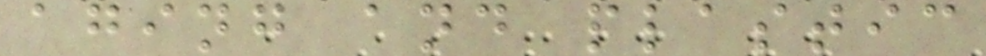aging and plastic
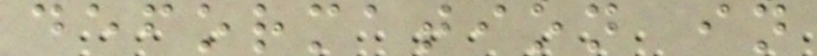deformation in
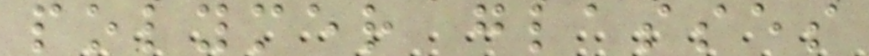polymer glasses
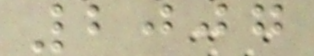2007
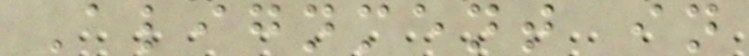Alignment in
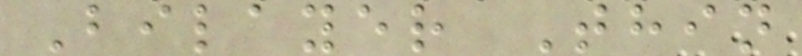Bilayer Thin
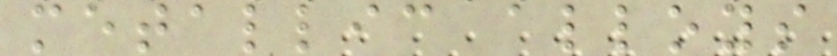metallic alloys
